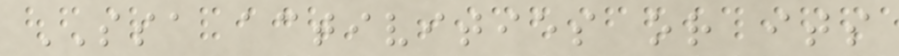SSA activities or its
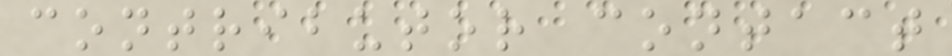contributor contact
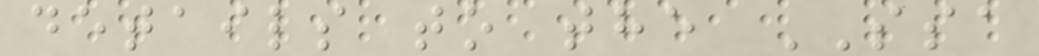details to the SSA
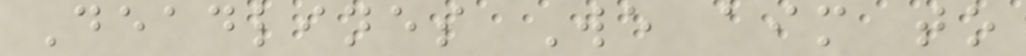Deadlines We aim to
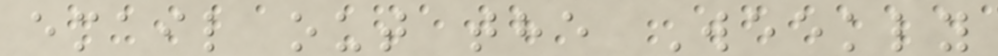email out the Weekly
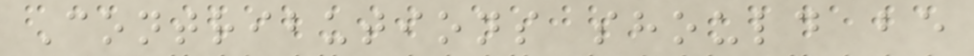Contributions should be
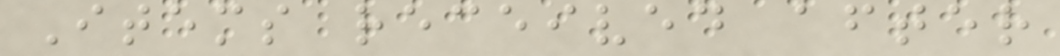Items received after
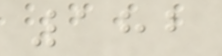182
